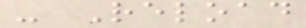- Reload
